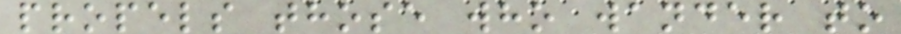propels those who wander to
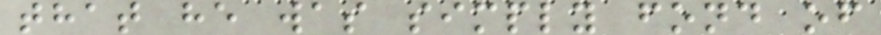that he was simply fond of
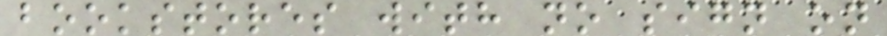bookstores with no sign on
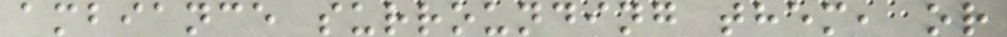ambiance surrounding them, or
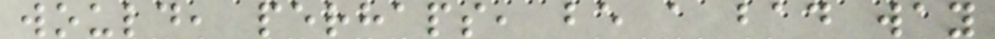would, perhaps, be a bad way
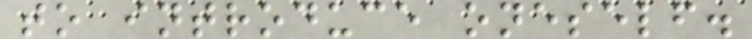to introduce oneself.
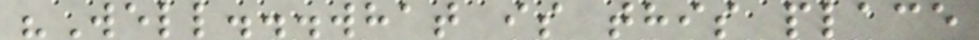"Well...what is this place
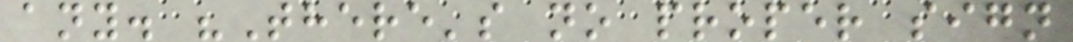any. "There's no proper sign
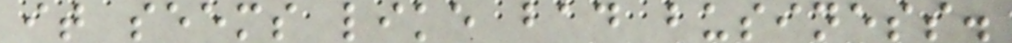it seems like bad business.
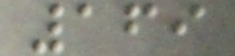169
